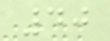40
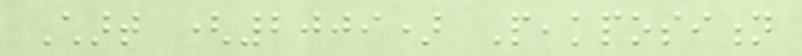Chart (2009) Peakposition
